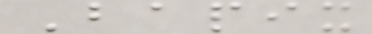Bapix
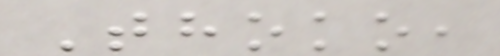Thoko,
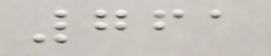761
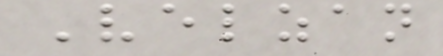Velzan
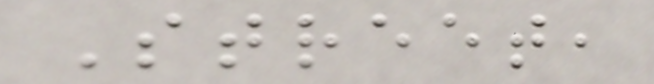Street,
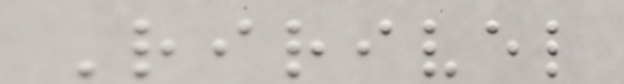Ririvel
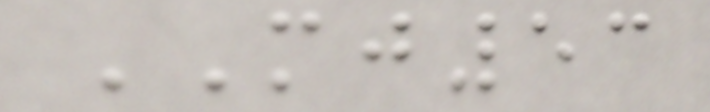MJ53
